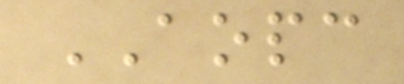AOPC
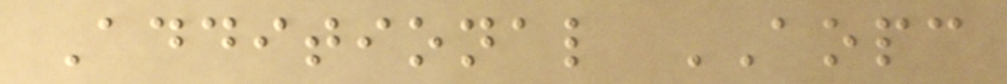Additional AOPC
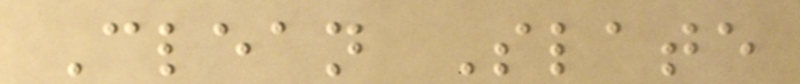Clean Slate
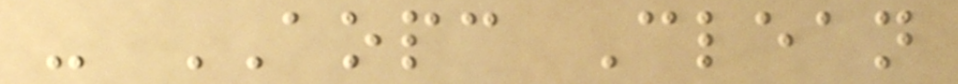- AOPC Clean
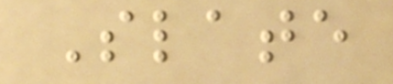Slate
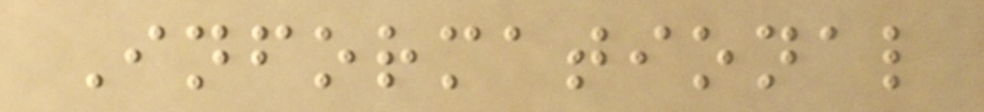Informational
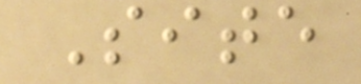Site
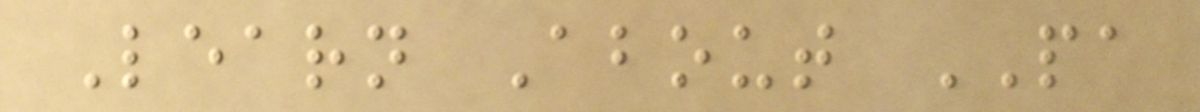Learn About PA
